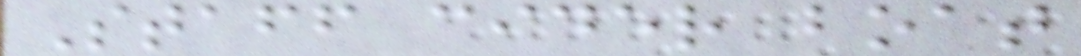Staff cider boat
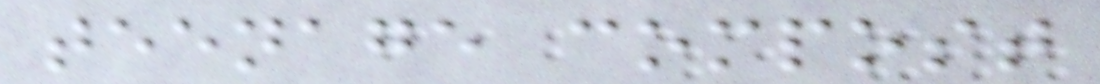teenage compost
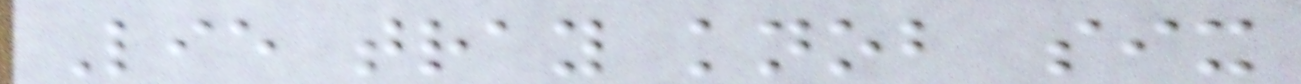Lie tray knob six
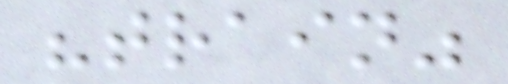"train"
